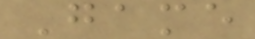Game
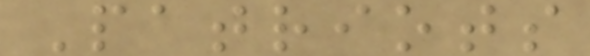Patriots
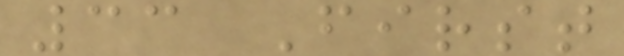33 First
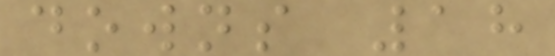downs 18
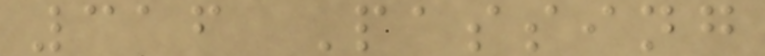316 Passing
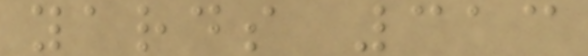yards 313
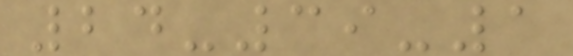24-39-1
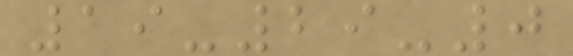19-29-0
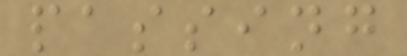passing
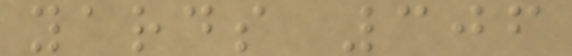yards 306
